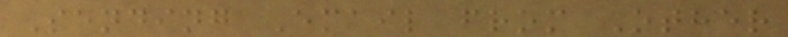Sending Email from Other
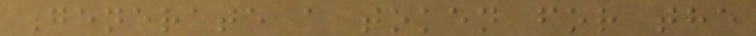Generate a token for the
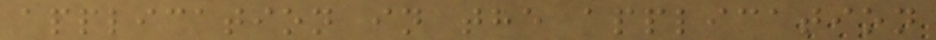application in the application
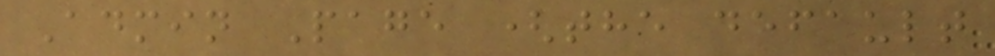Admin Page (the default
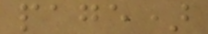page)
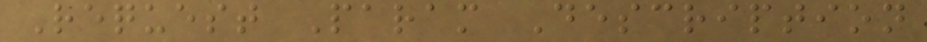Request Param Description
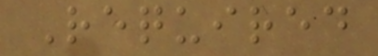Required
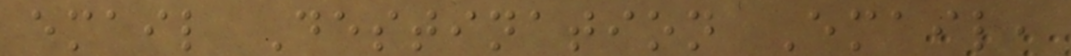email Destination Email,
